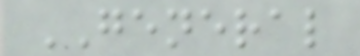GENERAL
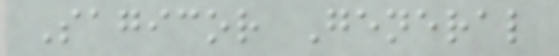Sagicor General
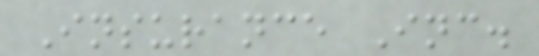Insurance Inc.
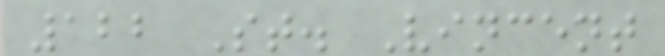122 St. Vincent
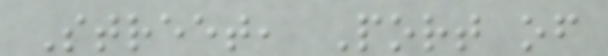Street, Port of
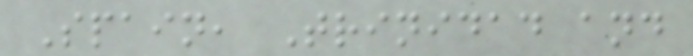Spain, Trinidad and
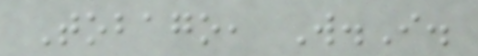Tobago, W.I.
